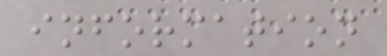information
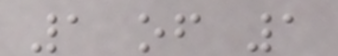1 of 1
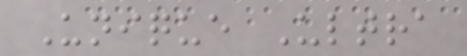Unique Ultra
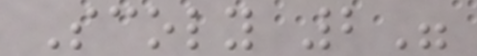Scoly 2"
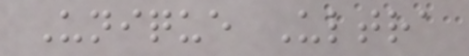Unique Ultra
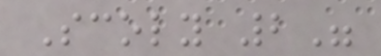Scoly 2"
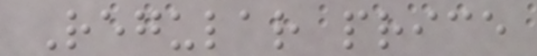Regular price
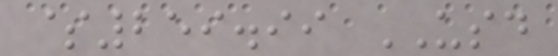$259.99 USD
